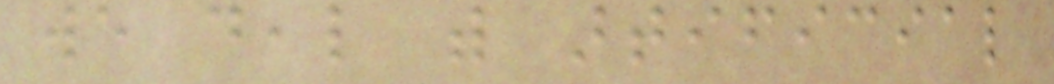we deal with artificial
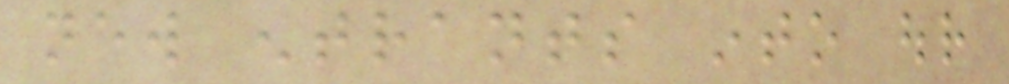new entrants into our
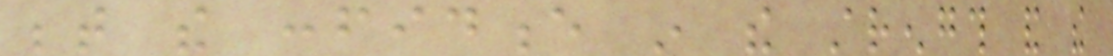between the confidence in the strength and the
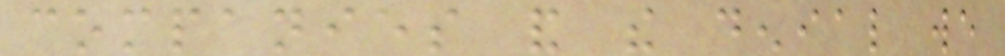companies and the denial we
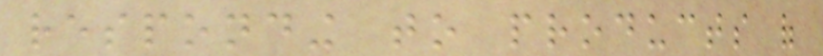responding to products of
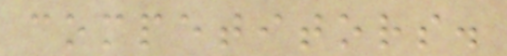competitors.
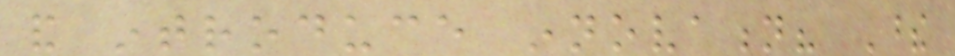and introduce innovation? These
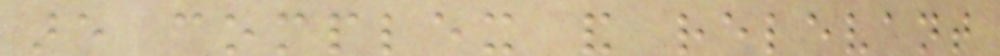are complex and relevant
